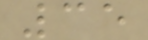35
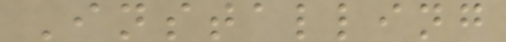Installing
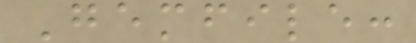Gemfile:
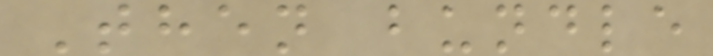Then bundle
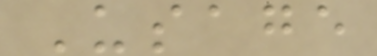Usage
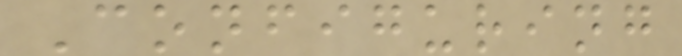Configuring
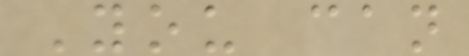You can
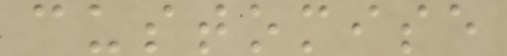customise
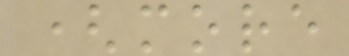(more
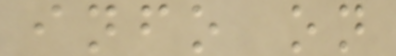info on
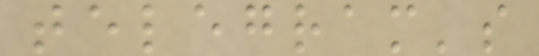telegram's
